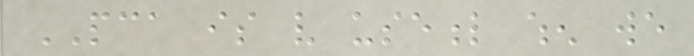PCA is very useful when we
